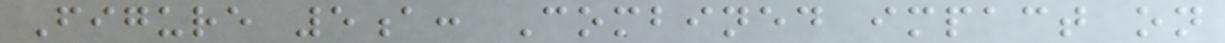Figure 5a: Combined impact on
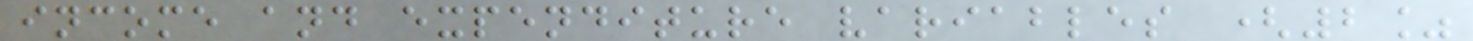income and expenditure variables (2%
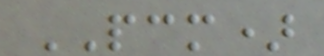PCM)
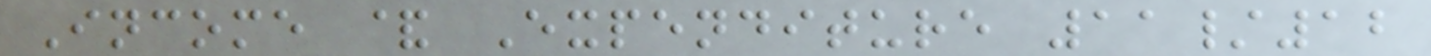Income & Expenditure 11/12
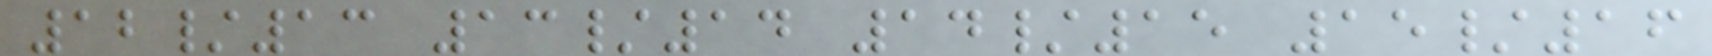12/13 13/14 14/15 15/16
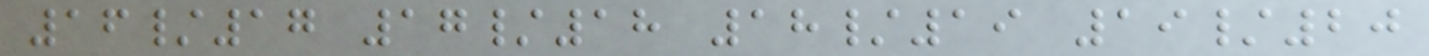16/17 17/18 18/19 19/20
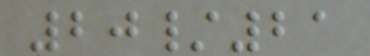20/21
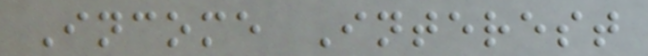Income Interest
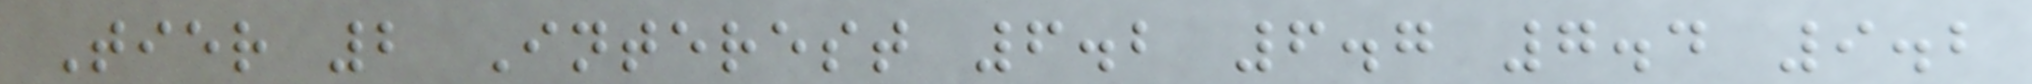Tier 2 Interest 6.2 6.7 7.4 9.2
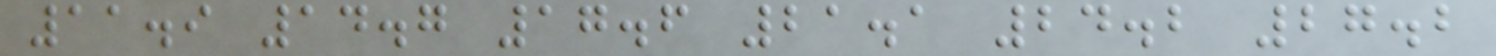11.9 14.7 17.6 21.1 24.2 27.2
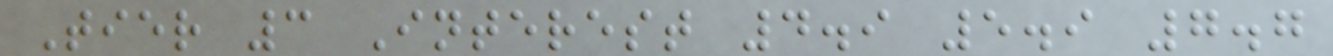Tier 3 Interest 4.9 5.9 7.7
